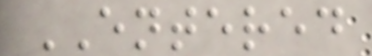ENTERED
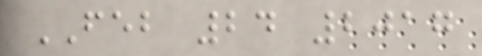FEB 24 2017
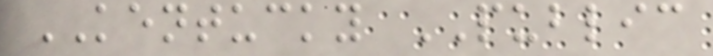KENTUCKY PUBLIC
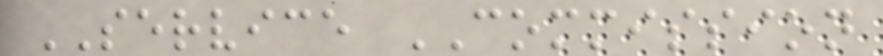SERVICE COMMISSION
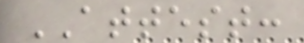ATTEST:
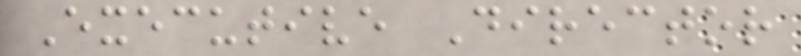Executive Director
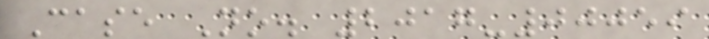Case No. 2017-00059
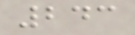243
